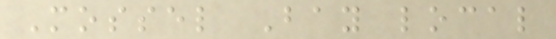Mossel Bay local
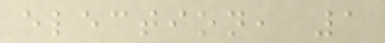election, 1
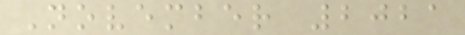November 2021
